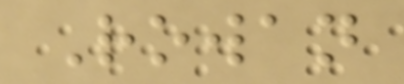Rowan
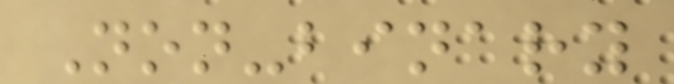Non-binary
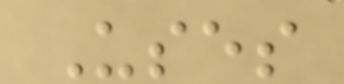Uses
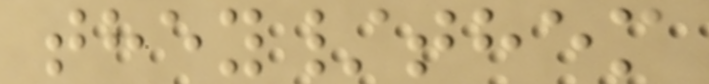they/them
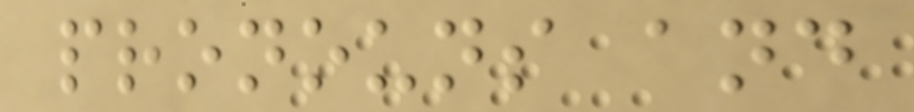pronouns and
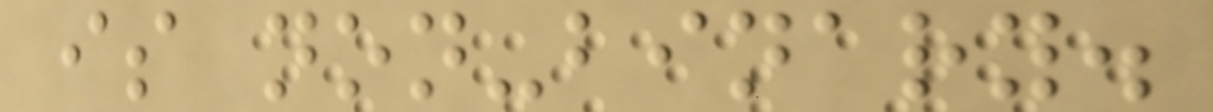is non-binary.
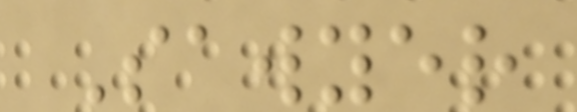Sawyer
